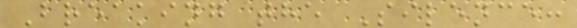Breaking the Silence:
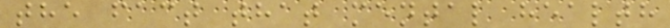the fact that mental health
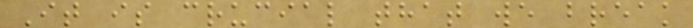It is crucial that we break
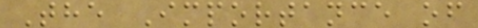The Importance of
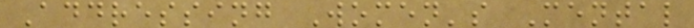Addressing Women's Mental
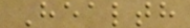Health
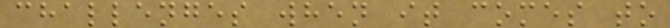challenges when it comes to
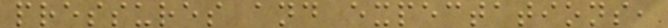pressures and expectations,
